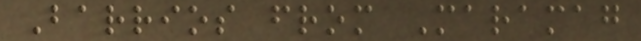Barrios from Maramag
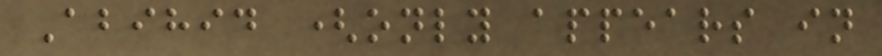Abihid (only appears in
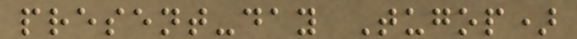present-day Tugop)
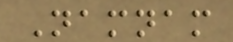Namnam
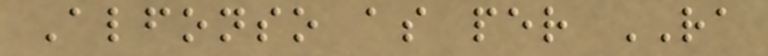Alfonso as per RA
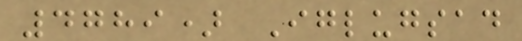4789) Iglugsad
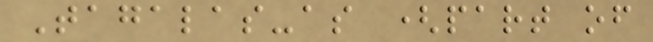Tagalas-as (part of
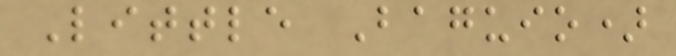Little Baguio)
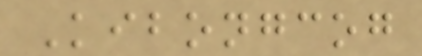Kibongcog
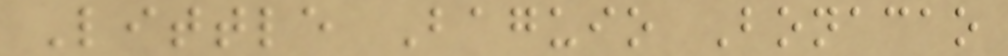Little Baguio Bonacao
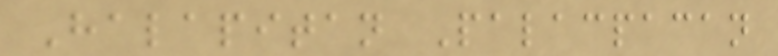Halapitan Palacpacan
